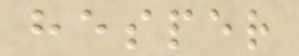hesper
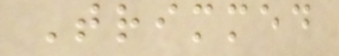Trimmed
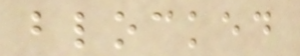blocked
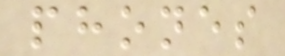phones
